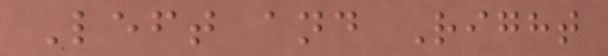Left and Right
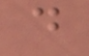d
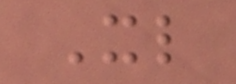Xl
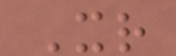Xr
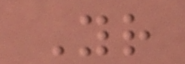Yr
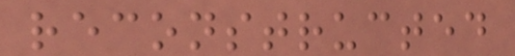reconstructed
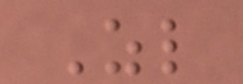Zl
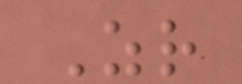Zr
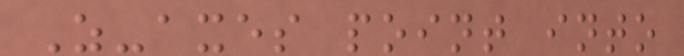Z-axes point into
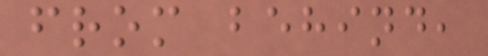from behind,
